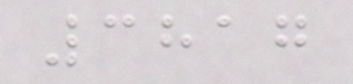3817
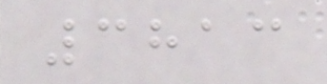3813
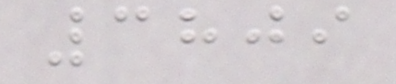3809
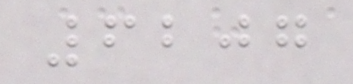6207
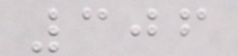306
